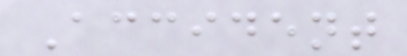Accident
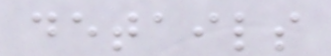details
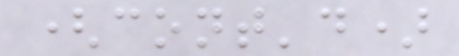(cont'd)
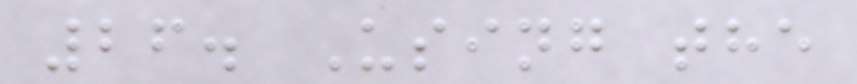26. Using the
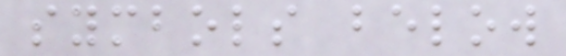symbols below
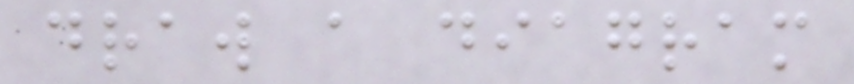draw a diagram
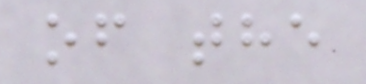of the
